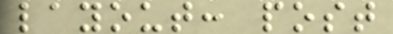layout: post
